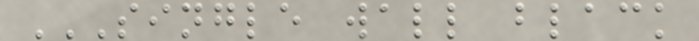SINGLE WALL BLACK
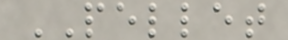PELLET
